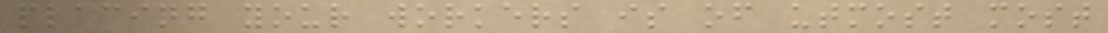placing your workers is of utmost most
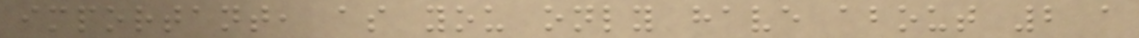important, as you only have about 2 a
